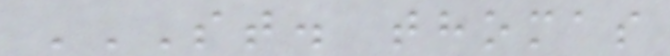ST. THOMAS
